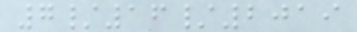7/16/2019
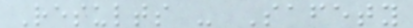Results - Safety
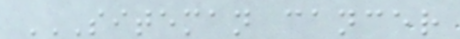SITEMAN CANCER
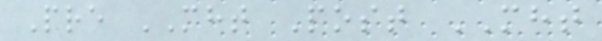Pre MHT Post MHT
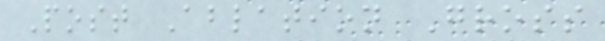Post Ablation Gross
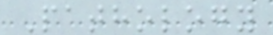Pathology
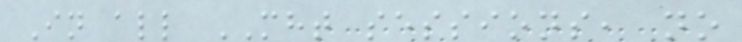In all MHT sessions, no
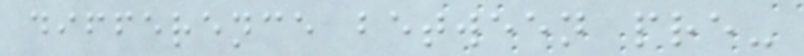difference between pre-
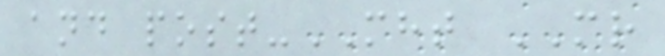and post-MHT MR
